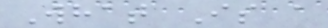What Is a
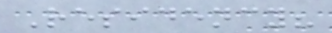Residency?
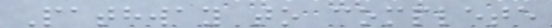Pathway to complete
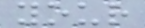your
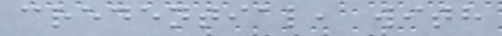credential, with
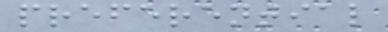preferential
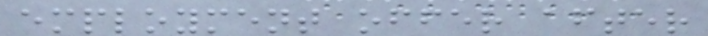employment offer after
